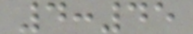4:45
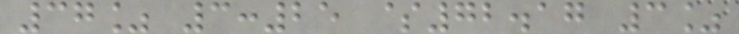37% 3:25 $72.17 3%
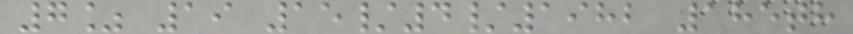7% 19 15/4/1982 185th
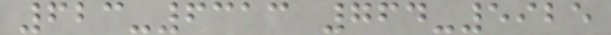623-6313 764-5925
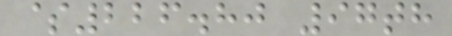$226.80 97th
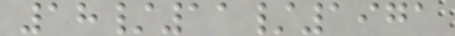18/11/1971
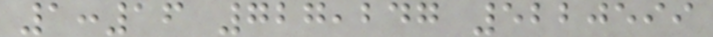1:16 727,247 5220599
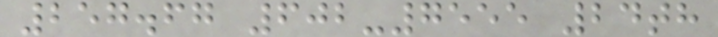257.67 602-7555 24th
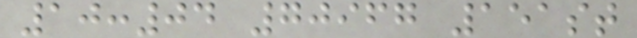10:04 70967 151st
